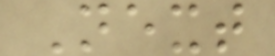Next
